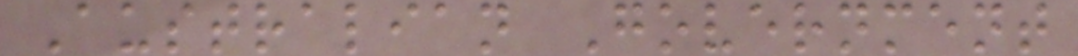Australian Government
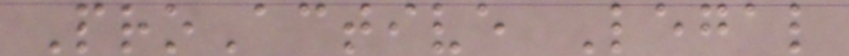ProActive Legal
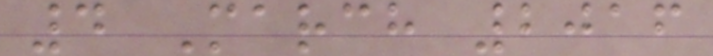4 March 2016
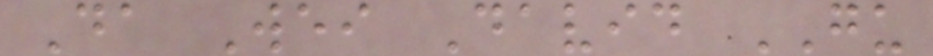Da Wei David GU
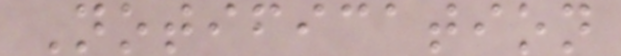Notification
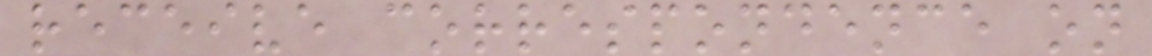receive correspondence on
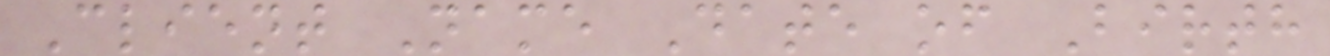Client Name Date of Birth
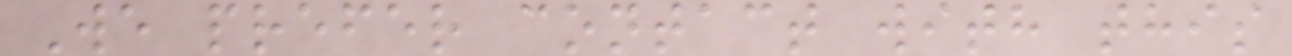We prefer contact with this
